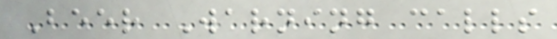Beer Warning calls
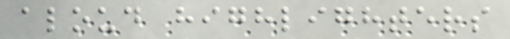aloud highlighters
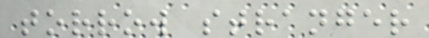torrow stranger
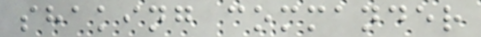shaking commander
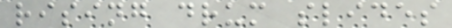rising drum slides
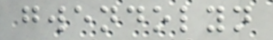gwendolyn
